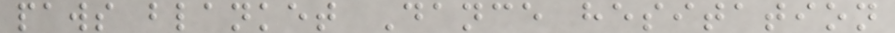paws blanket Dance hesitation
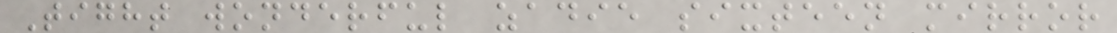Tight wonderful zadie sixteen mirror
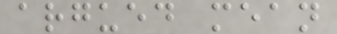argued mean
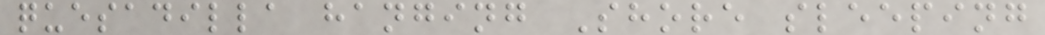quesadilla hanging Shore sleeping
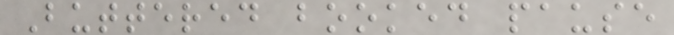Buttered booked pause
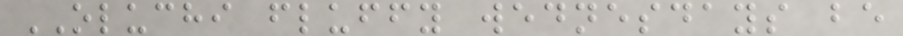OLUCHI fluffy wednesdays be
